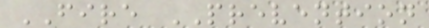FIRE PREVENTION
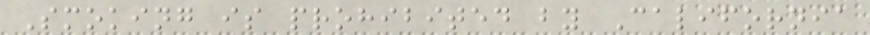Smoking is prohibited by California
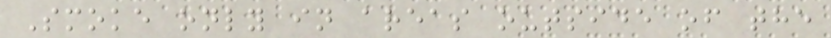Smoke only in areas outside of the
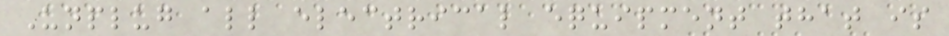Unplug all electrical equipment that is
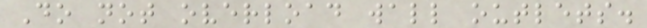Do not overload wall outlets.
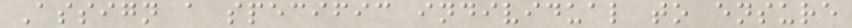Assign a specific individual to ensure
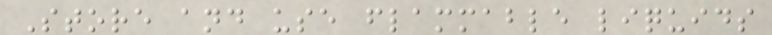Store and use flammable liquids
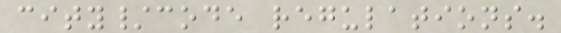city/code regulations.
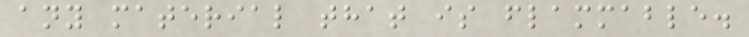any material that is flammable.
